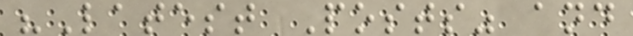"Latest Posts" and
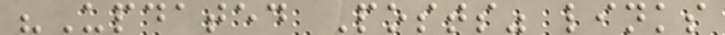"Updated Posts" links
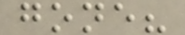gone?
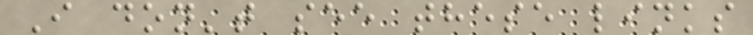I don't see these links
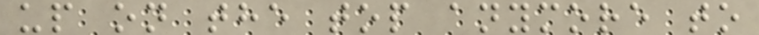up on the top anymore to
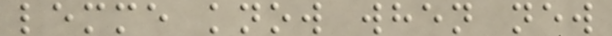lemme know when new
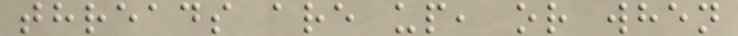threads are up, or when
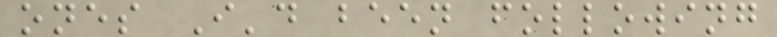ones I'd been following
